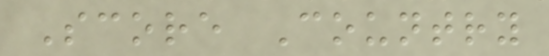Score Country
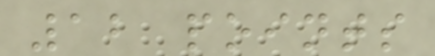12 points
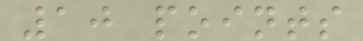10 points
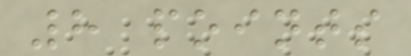8 points
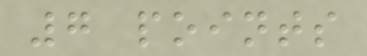7 points
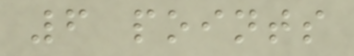6 points
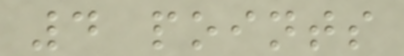4 points
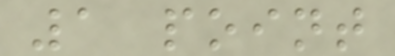1 point
